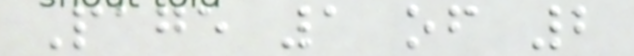Page 1 of 2
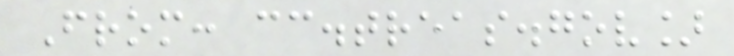From: cc.treas.gov]
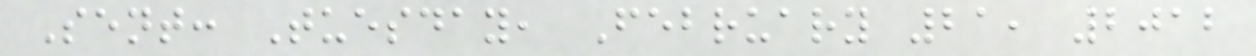Sent: Tuesday, February 21, 2012
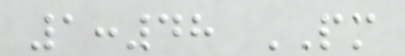1:48 PM
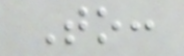To:
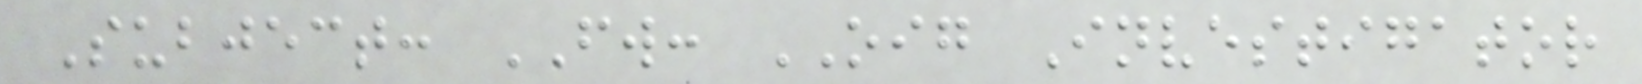Subject: FW: OIG Investigator
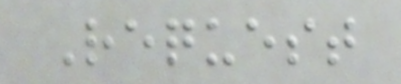Request
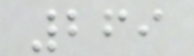269
